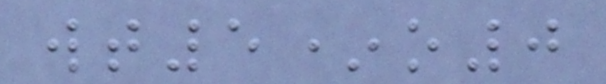wt5*o0
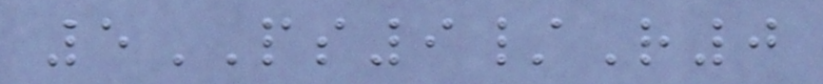5PS9/R0
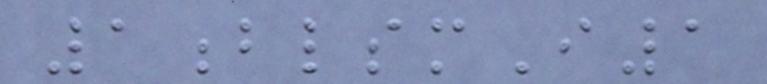1blsmI1
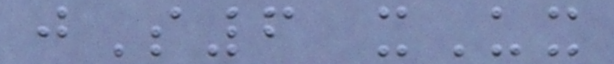jS6 xUx
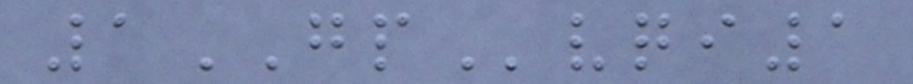1GPvqi1
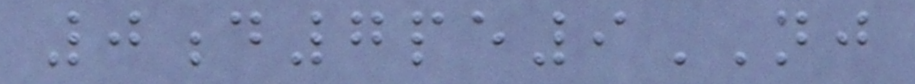0d7pe9NJ
